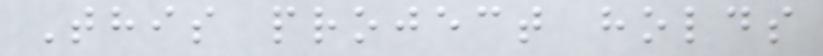This project holds
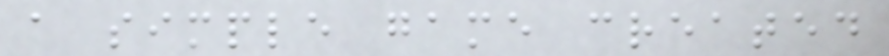a simple game created
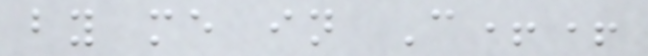by me in C++
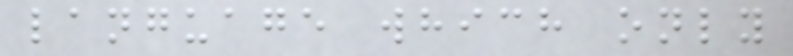language which only
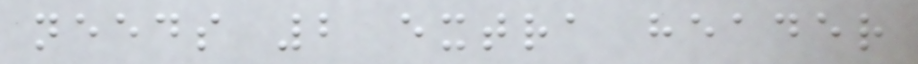needs 2 extra header
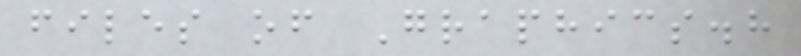files of Graphics.h
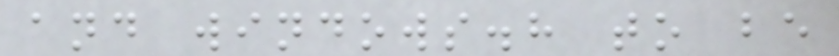and windows.h to be
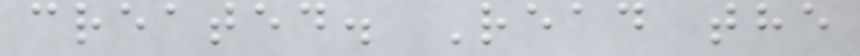created. Read the
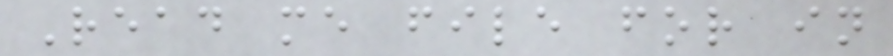Read me file for in
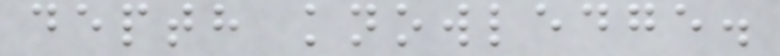depth knowledge.
